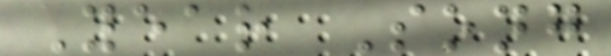Year Song
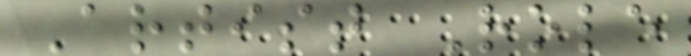Artist Role
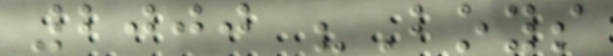2000 "Boys
